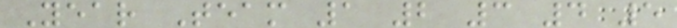Year Team 1 2 3 4 5
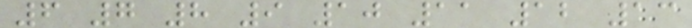6 7 8 9 10 11 12 13
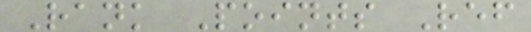Rank Points Ref
